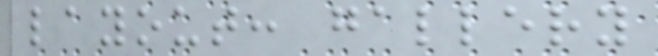layout: gallery
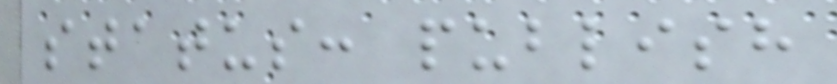status: publish
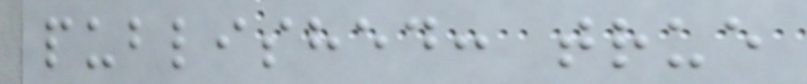published: true
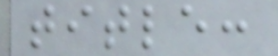title:
